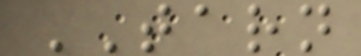TARN
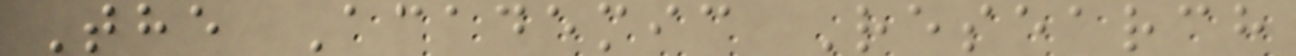The Academic Research
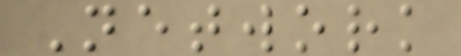Network
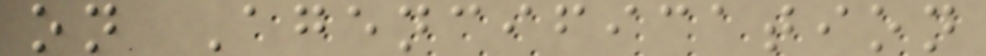on Agencification
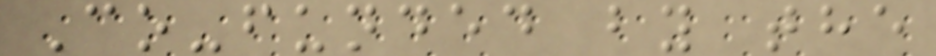Co-funded by the
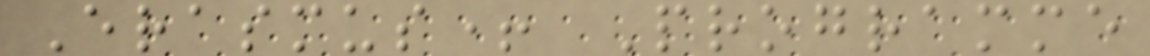Erasmus+ Programme
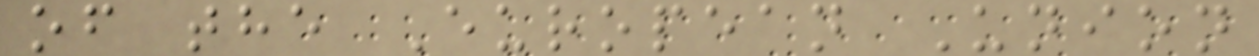of the European Union
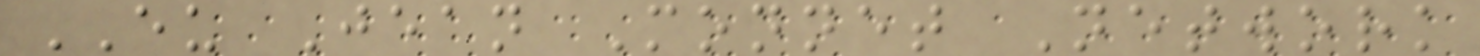EU Jean Monnet Network
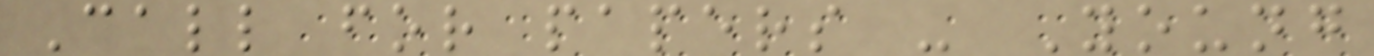Call for papers - Young
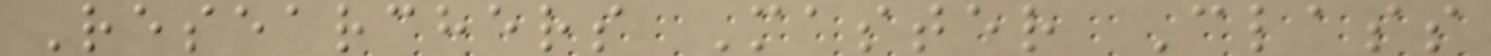Researchers Master Class
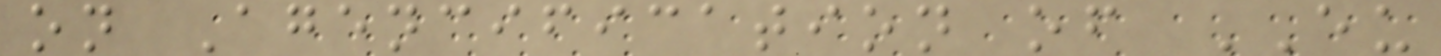on Agencification of EU
